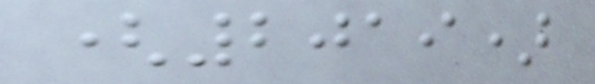(2019)
